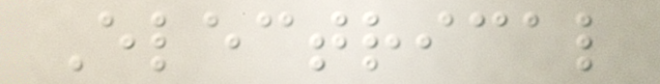Electrical
